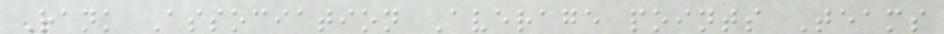Rank Association Average points Teams
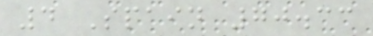4 Spain 70.33
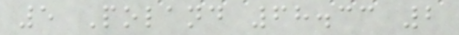5 Poland 68.33 2
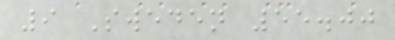9 Sweden 55.00
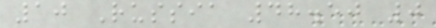10 Russia 48.50 0
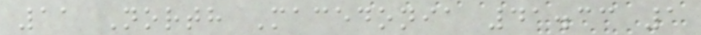11 North Macedonia 41.33 1
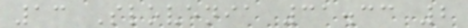13 Slovenia 31.33 2
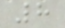8
